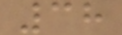38
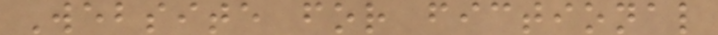Website for fictional
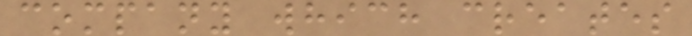company which creates
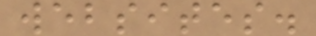websites.
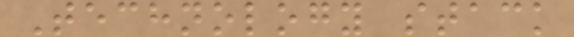Technology stack
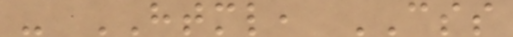- HTML, CSS
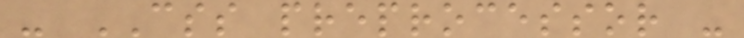- CSS preprocessor -
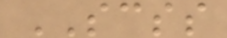SCSS
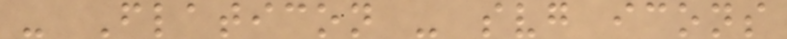- Flaticon - svg icons
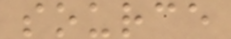source
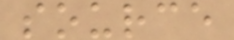source
